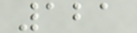121
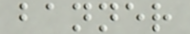banner
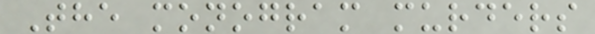The monogram murders
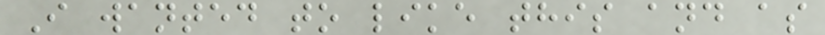I wanted to like this and as
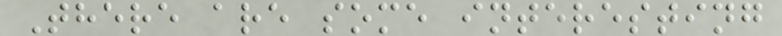There are some interesting
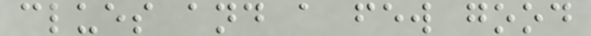clues and a few good
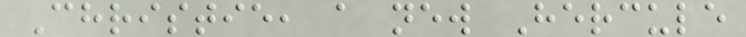Christie, a new Hercule
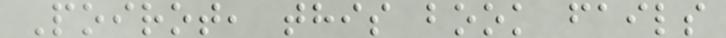Poirot, this book fails
